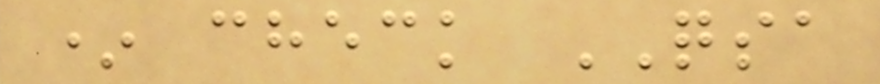* check QSA
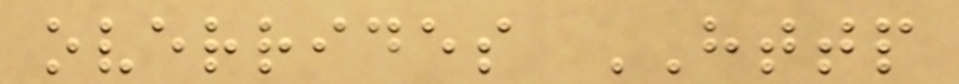overrides HTTP
